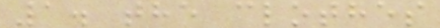1. the clothes
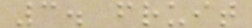3. fruit
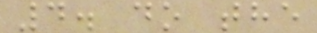4. do the
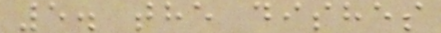5. the dishes
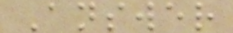Answer
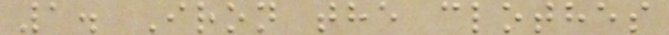1. Iron the clothes
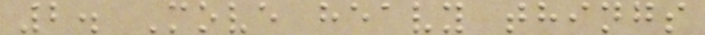2. Move heavy things
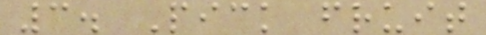3. Pick fruit
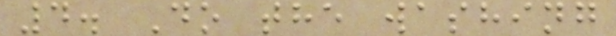4. Do the washing
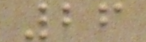26
